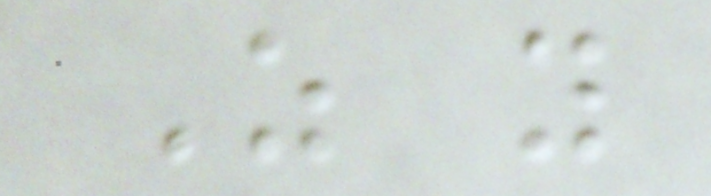As you
